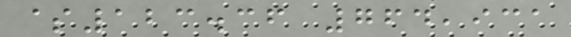$123.36 764,931
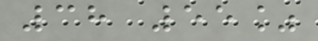38 55%
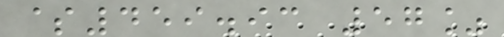$459.93 57%
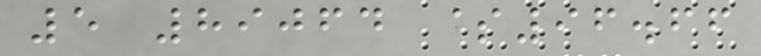5 89064 $96.66
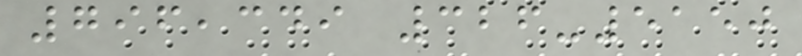796,349 326-5150
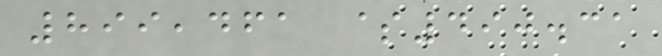899,461 $490.31
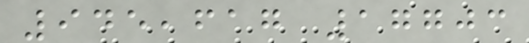945,617 17703
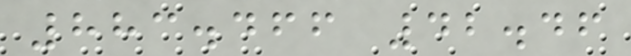883.466 42.46
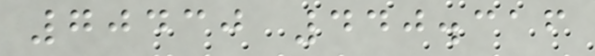70430 440.316
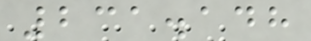231.148
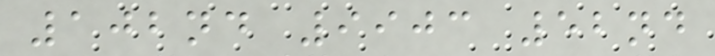102nd 9903 52nd
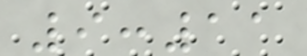9:11
